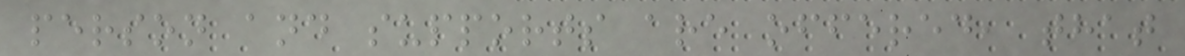person and supports are offered, that
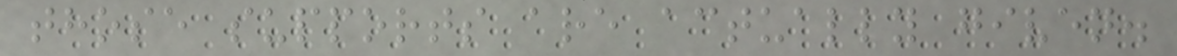those supports are actually given.
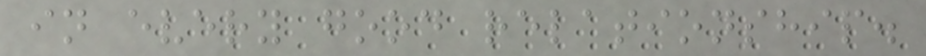in every good relationship.
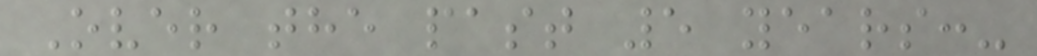Over the past 5 years:-
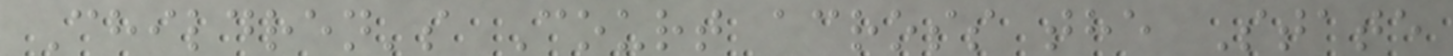Children's Court across the State
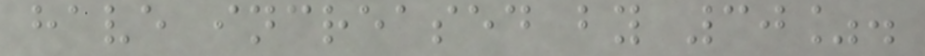have increased by 30%.
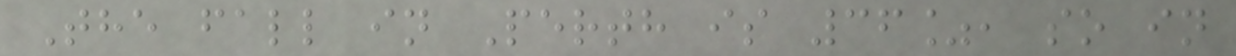The fall in Perth is 36%, so in
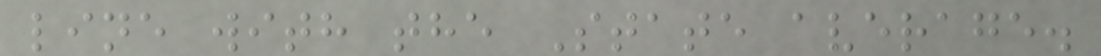line with the State average.
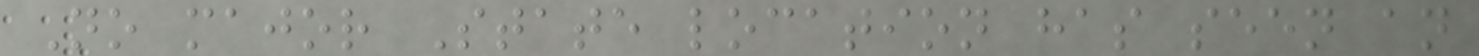No major State location has seen an
